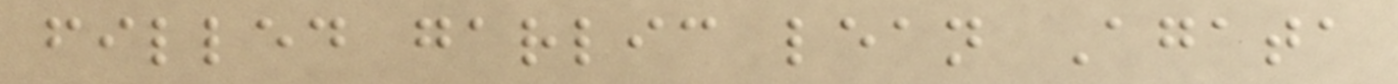filled garlic lean Agata
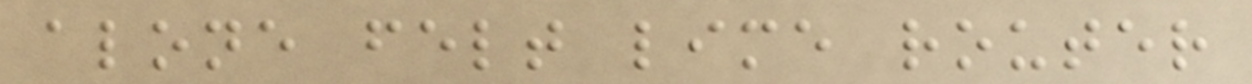alone felt lime router
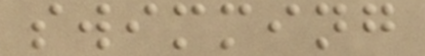swimming
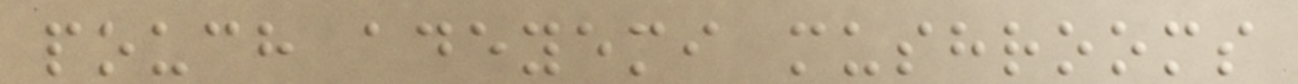pouch adeyemi mushrooms
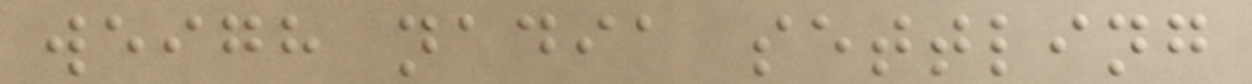weigh nadia settling
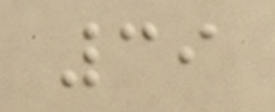39
